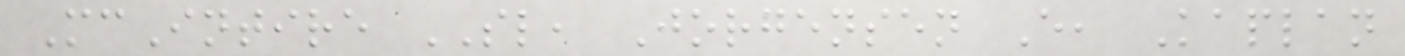McIntire SL, Jorgensen E, Kaplan
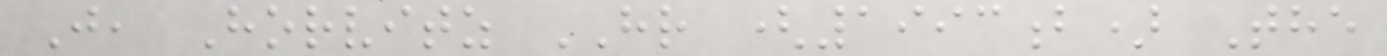J, Horvitz HR (1993b) The
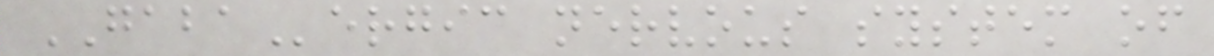GABAergic nervous system of
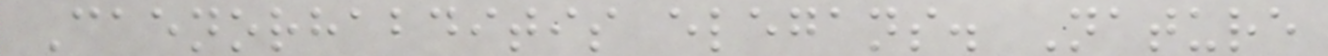Caenorhabditis elegans. Nature
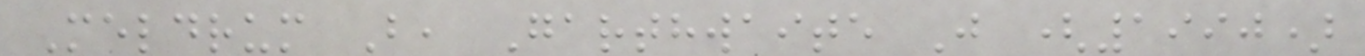Meldrum B, Garthwaite J (1990)
